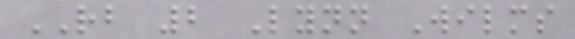RB 2 Lynn Wilms
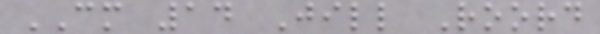CM 14 Jill Roord
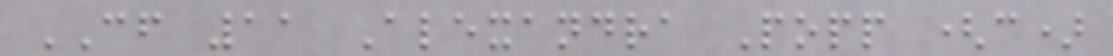CF 11 Alexandra Popp (c)
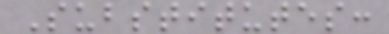Substitutes:
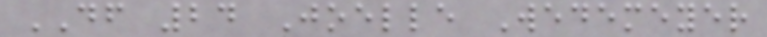DF 24 Joelle Wedemeyer
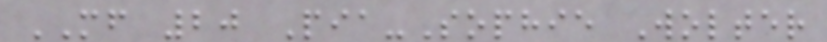MF 20 Pia-Sophie Wolter
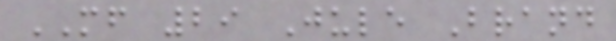MF 29 Jule Brand
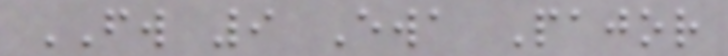FW 9 Ewa Pajor
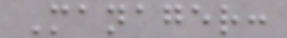Manager:
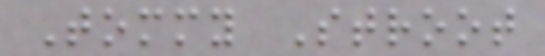Tommy Stroot
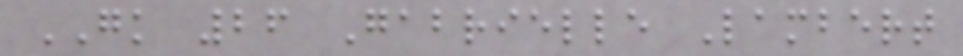GK 26 Gabrielle Lambert
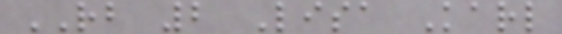RB 2 Lisa Karl
